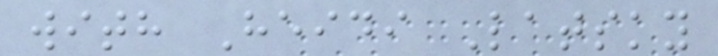with Heidi Latsky
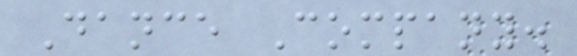Dance Company.
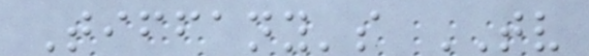Tiffany's TV
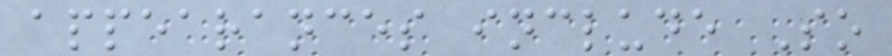appearances include So
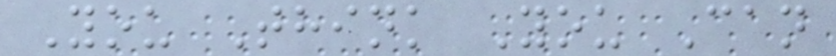You Think You Can
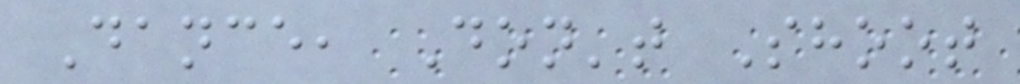Dance, Don't Shoot
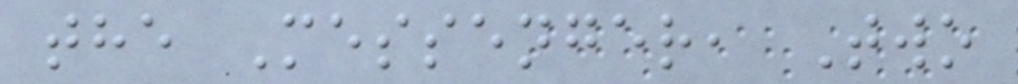the Messenger, Two
